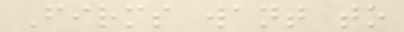Firms want to
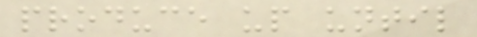produce up until
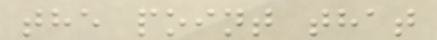the point that
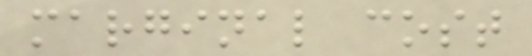marginal cost
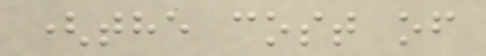(the cost of
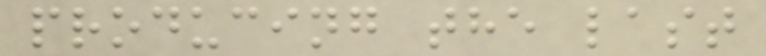producing the last
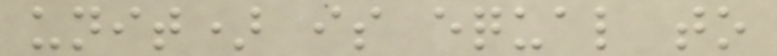unit) is equal to
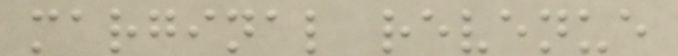marginal revenue
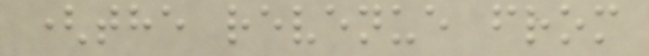(the revenue from
